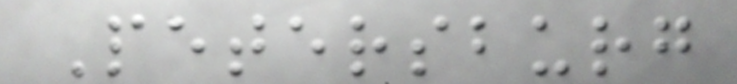Petersburg
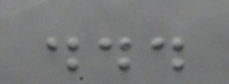...
